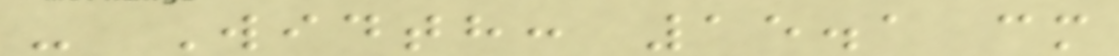- Width: 15.1 cm
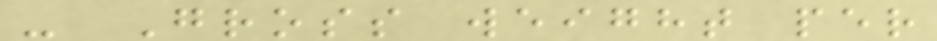- Gross weight per
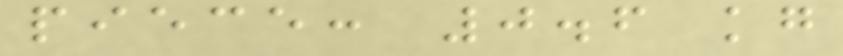piece: 0.6 kg
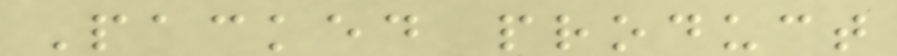Packed product
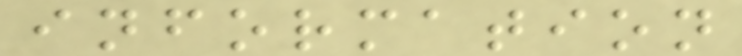information
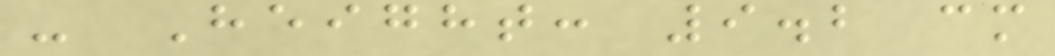- Height: 9.2 cm
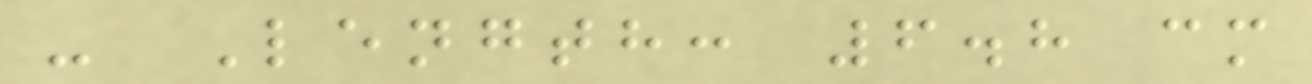- Length: 6.8 cm
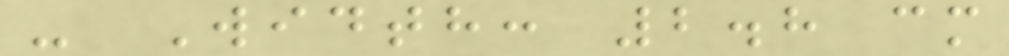- Width: 2.8 cm
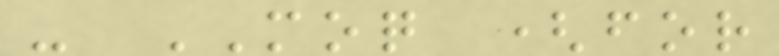- MOQ (for
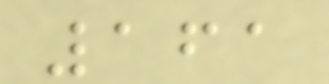161
